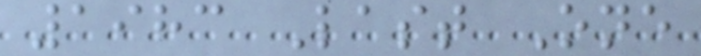1983 Last One
